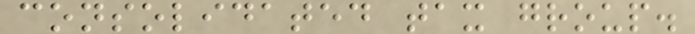consolidated tax group.
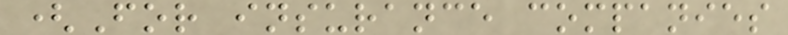(For insurance companies
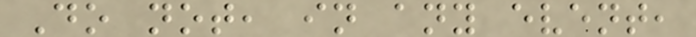Do not, in any event,
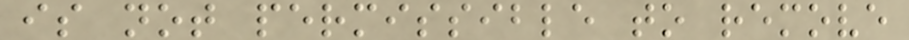is not permissible to remove
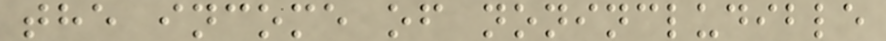the income of nonincludible
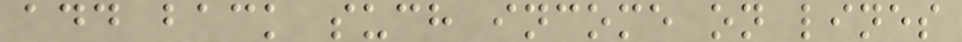add back such income on lines
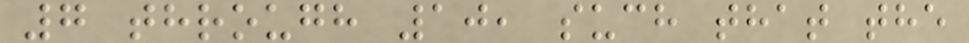7 through 10, such that the
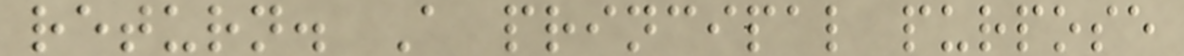return. A principal purpose
